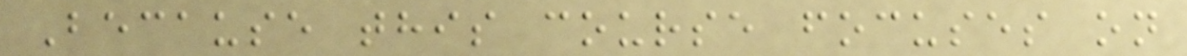Because this course focuses on
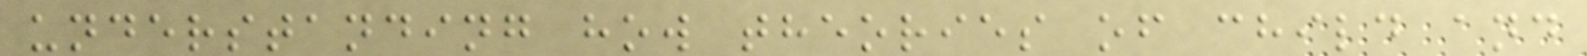understanding how theories of child and
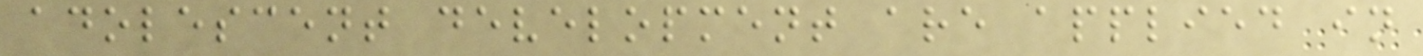adolescent development are applied in
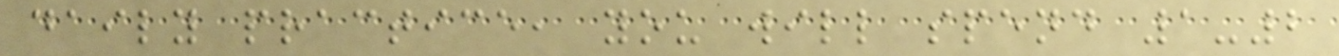daily practice, you will spend 1-2
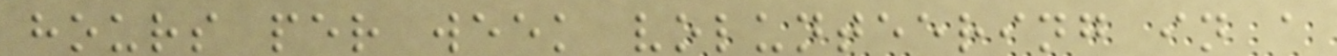hours per week volunteering in a
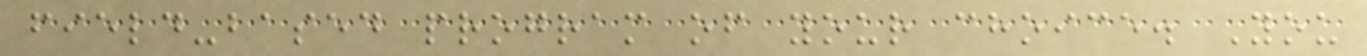field-based program of your choice. You
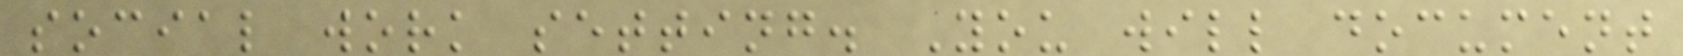social work setting. You will document
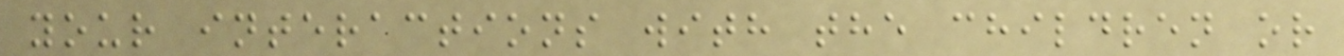your interactions with the children or
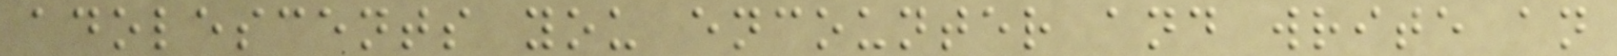adolescents you encounter and write an
